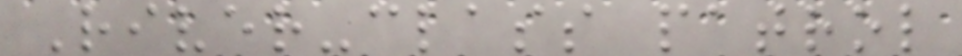River-class patrol
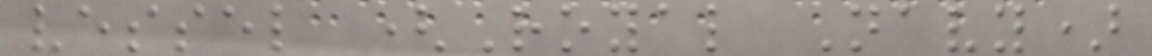vessel (Royal Navy)
